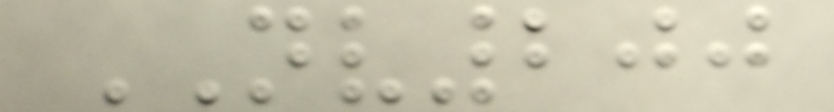NV200
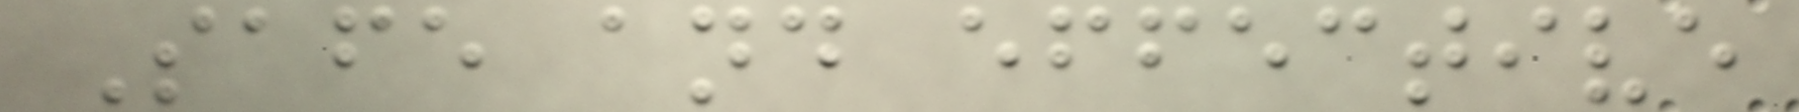Safe and effective
